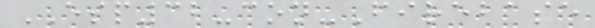ESP32-con-Firebase
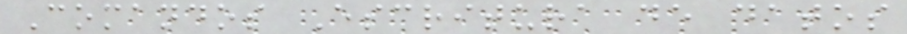Comandos Escritura de datos
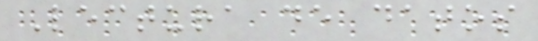Lectura de datos
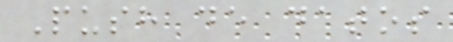Push de datos
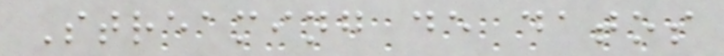Streaming de datos
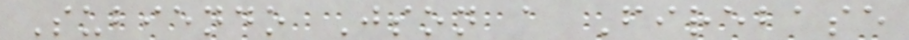Subiendo Json a Firebase
